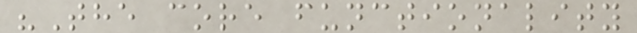"The core functionality
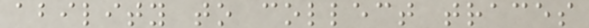ability to collect traces
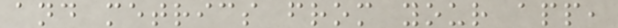and metrics from your app,
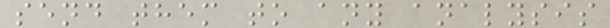send them to any analysis
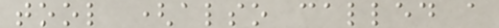tool (also called a
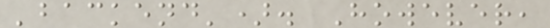'backend'). However,
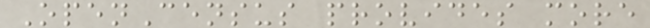OpenCensus provides more
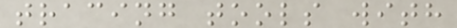tracing tools with
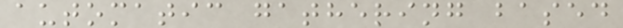automatic gathering based
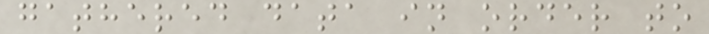gathered data in order to
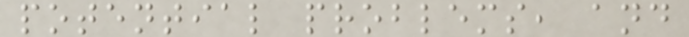potential problems, and
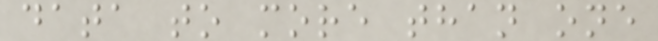data to more than one
